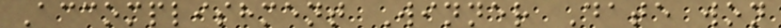Accomplishment Winner Date won
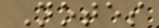Notes
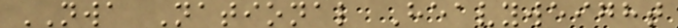NWA National Heavyweight
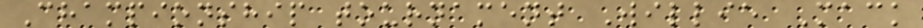Championship tournament Willie Mack
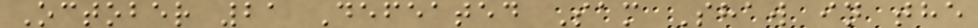October 21 Defeated Sam Shaw in the
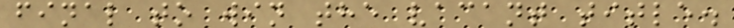final to win the vacant title.
